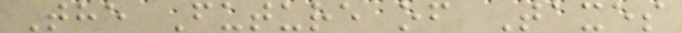The Future of Taxes
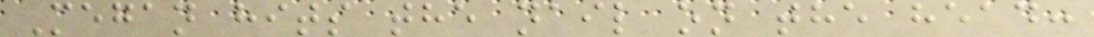Megan hits the nail on the head:
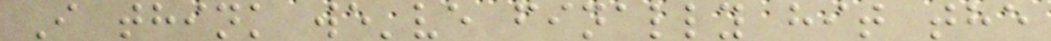I think we've finally hit the
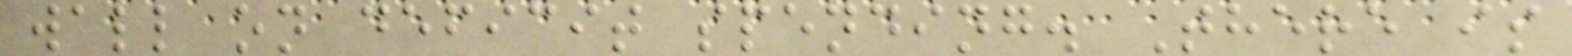wall on deficit spending. There is
